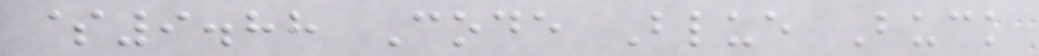$9.88 Code Blue Buck
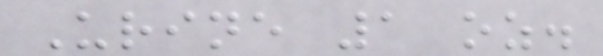Urine 1 oz.
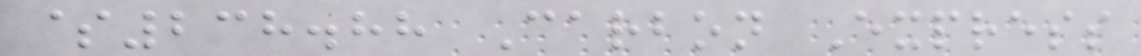$238.88 Carbon Express
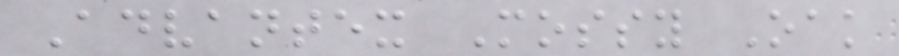Advantex Mossy Oak
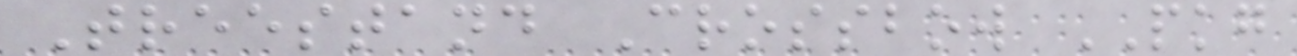Treestand Crossbow PKG
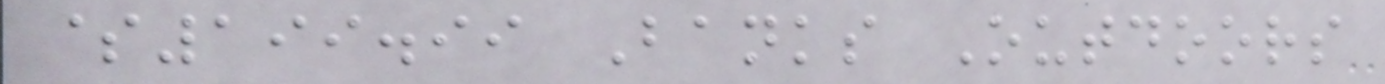$199.99 Banks Outdoors
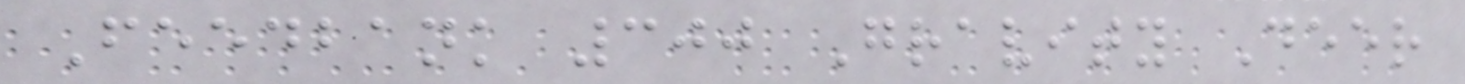Feedbank 300 Gravity Deer
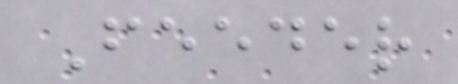Feeder
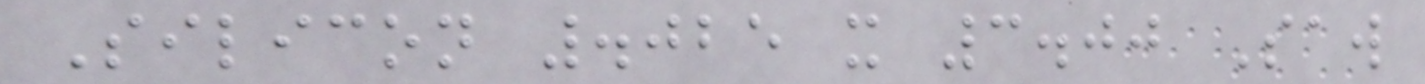Silicon .025 x 3.00 Saw
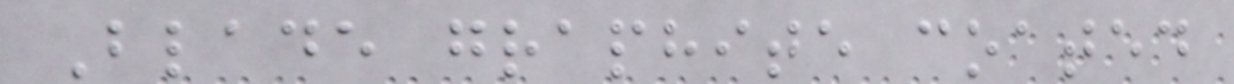Blade graphite coated
